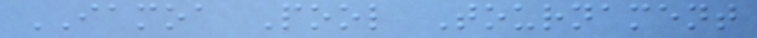IAMOA Pool Tournament
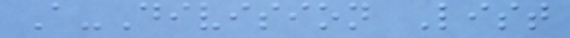A-Division List
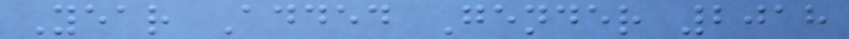Year Added Gender 2018
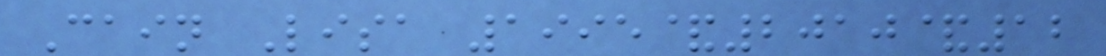Cain Lisa 1995&2010&12
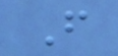F
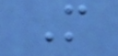M
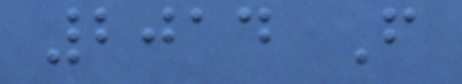2014 F
